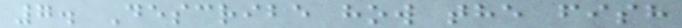7. Describe how the fish
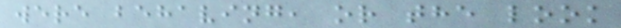were behaving, or the look
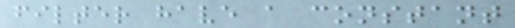filter have a constant
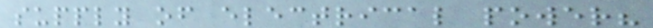supply of electrical power?
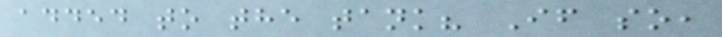added to the tank? If so,
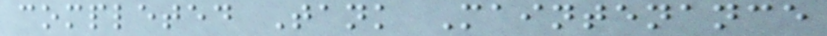completed Tank Maintenance
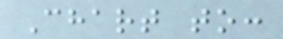Chart to:
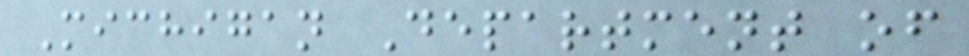Michigan Department of
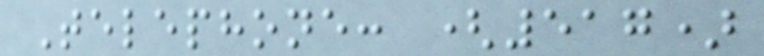Telephone: (517)
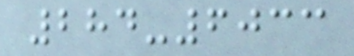284-6033
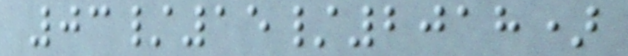03/15/2018)
